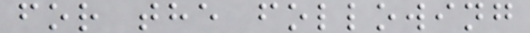for the following
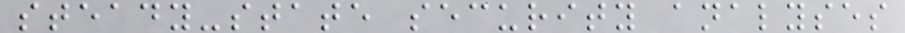steady-state security analyses
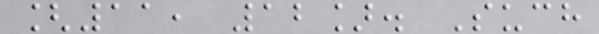[11, 12]. Such
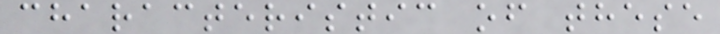characteristic of these
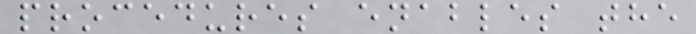procedures enables the
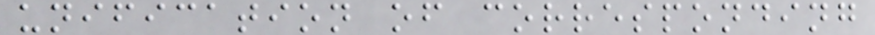unification of corresponding
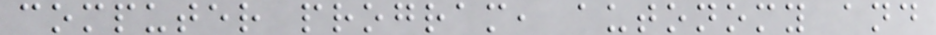computer program, autonomy and
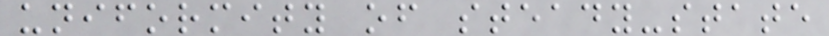uniformity of steady-state
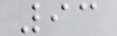93
